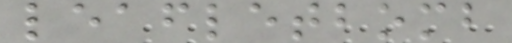leafletbomb
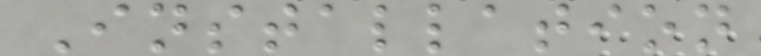Installation
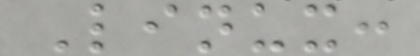Linux:
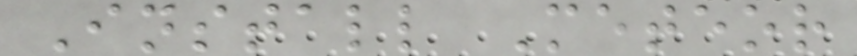Install Meteor
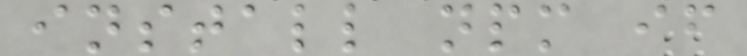install npm if
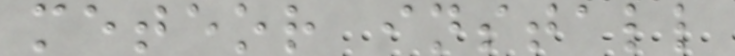meteor install
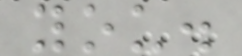you.
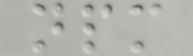npm
